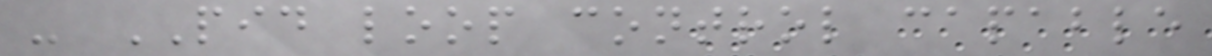- PID loop control capable
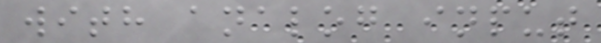with analog input
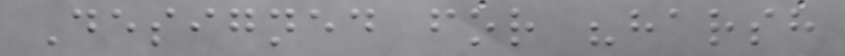Designed for "harsh
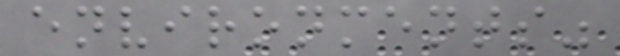environments"
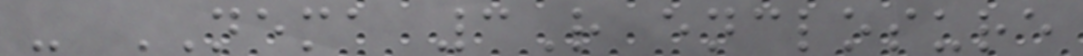- NEMA 3R enclosure
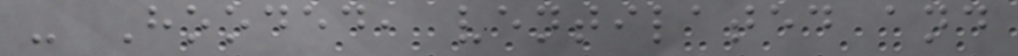- Hooded, ventilated and
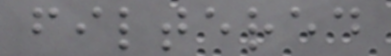filtered
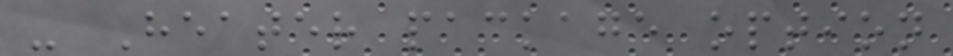- Heater package option
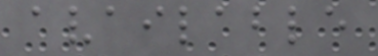available
